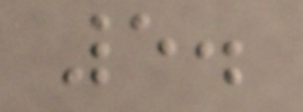5.
